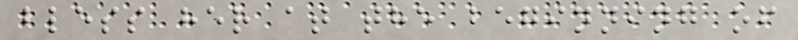bless her at the beginning of
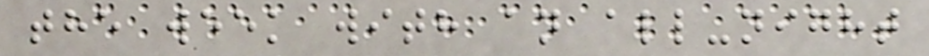the week with an all-night
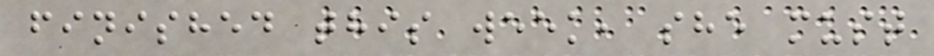finished this week, she must
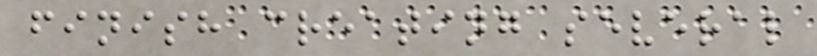finish creating several
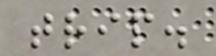trip.
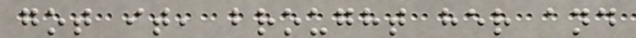got it, brought her and
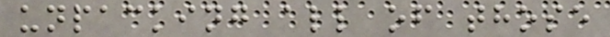unpacking all of those
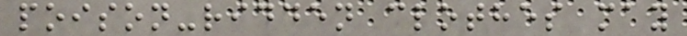poison-ridden clothes may
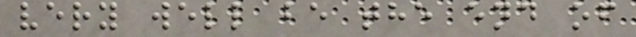very well be the end of
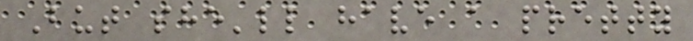But she'll have a pretty
